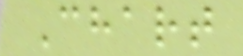Chart
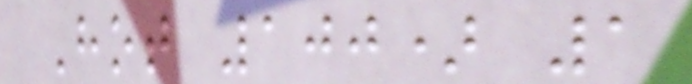Hot 100) 1
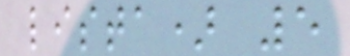lista) 5
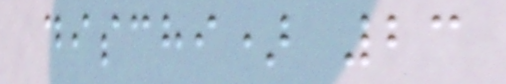dischi) 23
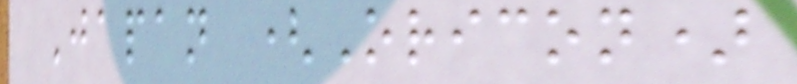Japan (Oricon)
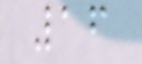16
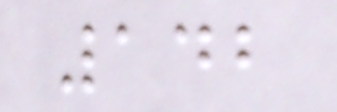142
